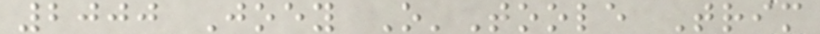2000 Joey O'Toole Trim
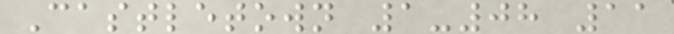Castletown 1-08 11
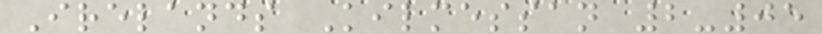Irelands Kilmessan 2-05
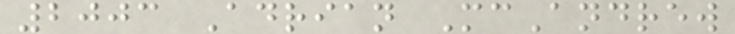2003 Adrian McAndrew
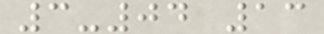3-04 13
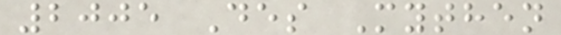2005 Des Mythen
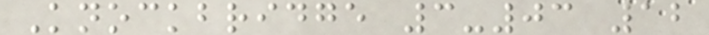Knockbridge 3-03 12
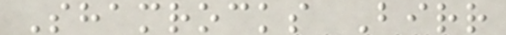Shamrocks Birr
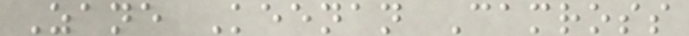Zane Keenan Camross
